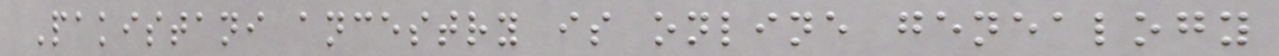Pakistani ancestry is online genealogy
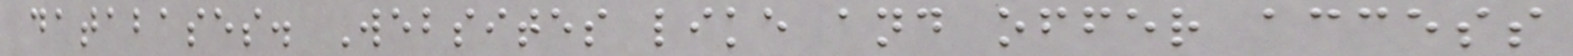databases. Websites like and offer access
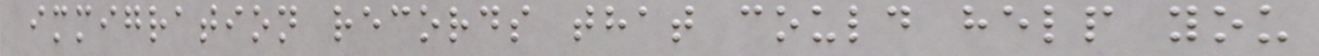immigration records that could help you
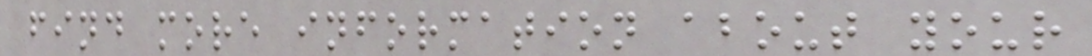find more information about your
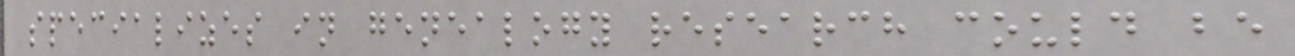specializes in genealogy research could be
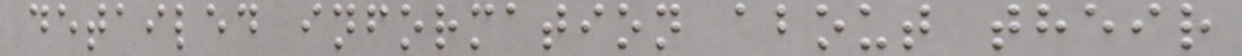detailed information about their
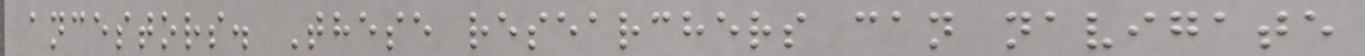ancestors. These researchers can navigate
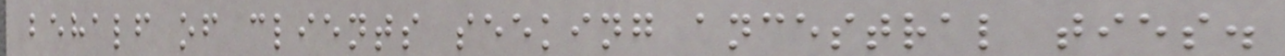behalf of clients seeking ancestral ties.
